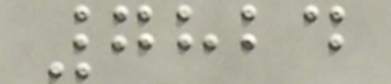7824
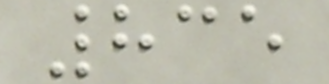835
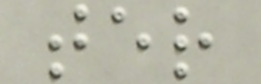ter
